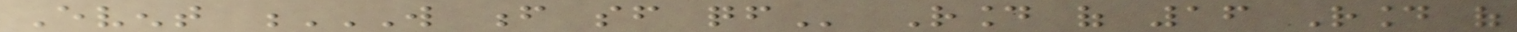Event W F SF QF Round of 16 Round of
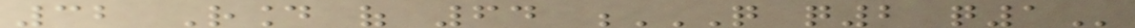32 Round of 64 Q Q2 Q1
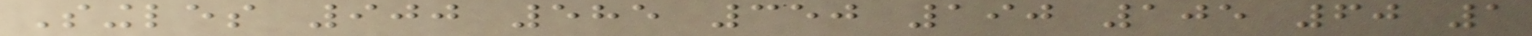Singles 900 585 350 190 105 60 1
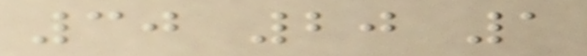30 20 1
